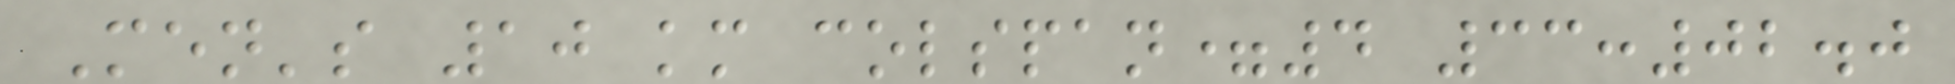Men's 10 km colspan=4 33:02.0
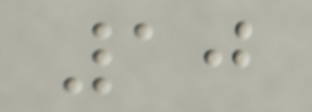10
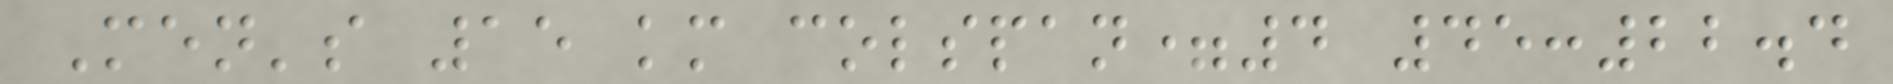Men's 15 km colspan=4 45:22.4
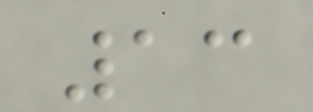13
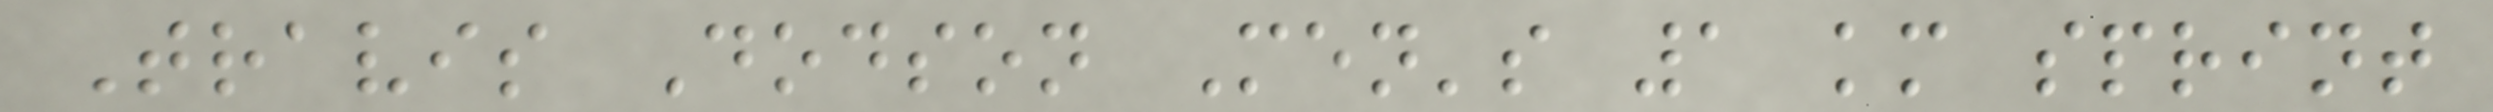Travis Dodson Men's 1 km sprint
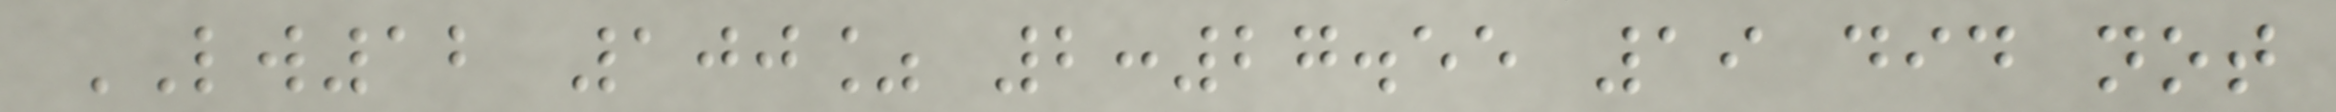LW12 100% 2:27.55 19 did not
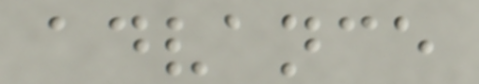advance
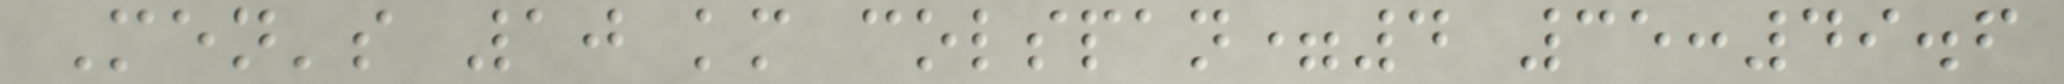Men's 10 km colspan=4 35:49.6
